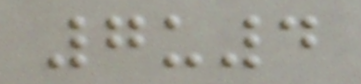7u4
